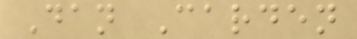Dan Carden
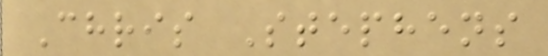Chris Stephens
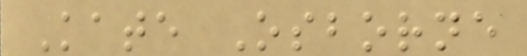Kate Osborne
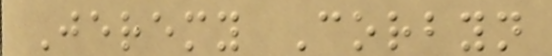Jeremy Corbyn
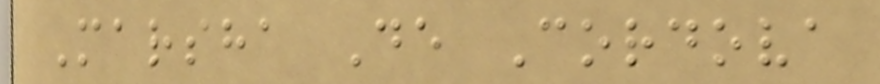Marsha De Cordova
